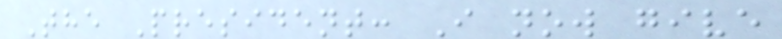The President: I now give
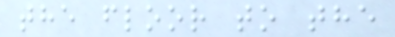the floor to the
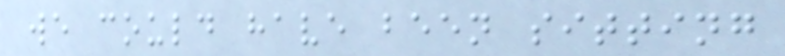we could have been sitting
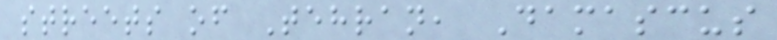streets of Tehran, Damascus
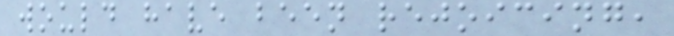would have been rejoicing,
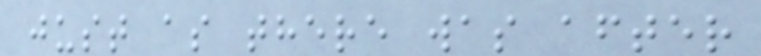just as there was after
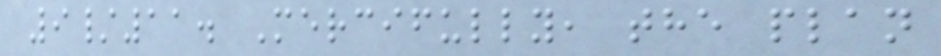9/11. Mercifully, the plan
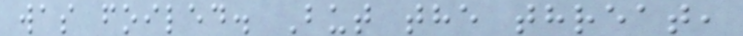was foiled. But the threat,
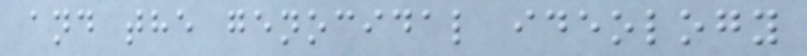and the genocidal ideology
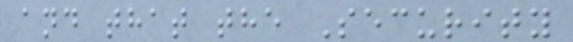and that the Security
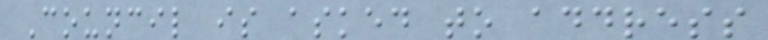Council is asked to address
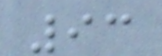93
